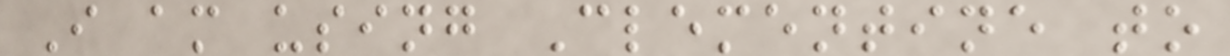I am using Clementine to
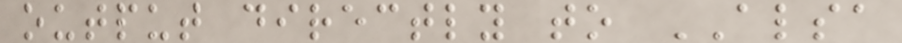output directly to ALSA
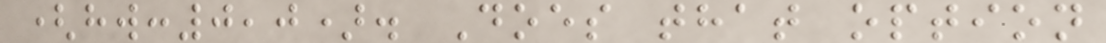(hw:0,0). Does that option
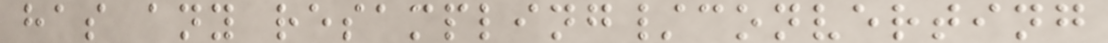has any resampling/converting
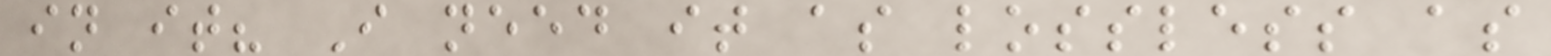in it? I need it as lossless as
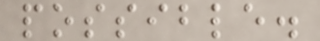possible.
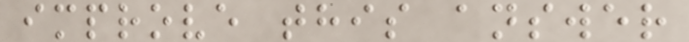improve this answer
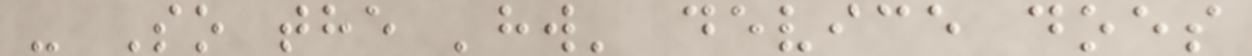- So the 'hw' device does
